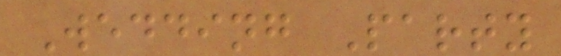Wedding Party
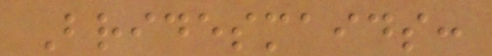Bridesmaids:
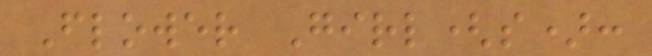Flower Girl(s):
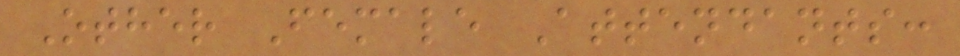Other Female Attendants:
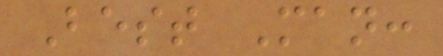Best Man:
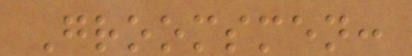Groomsmen:
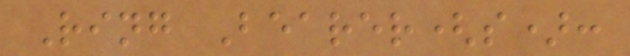Ring Bearer(s):
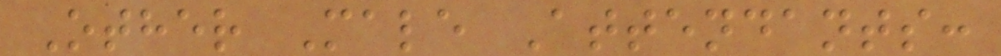Other Male Attendants:
